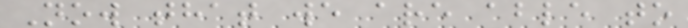Now that we are able to
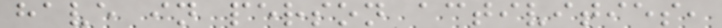have in person activities,
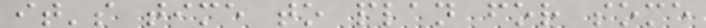it's time to plan for some
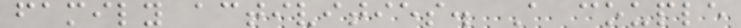family activities. A couple
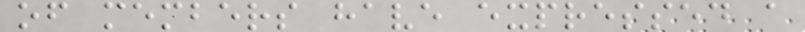of members have expressed a
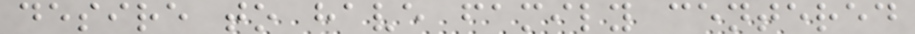desire to have family centered
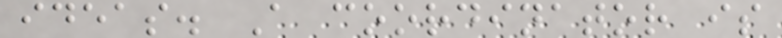ideas. A coordinator is
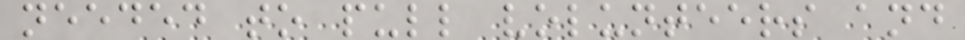needed to pull volunteers and
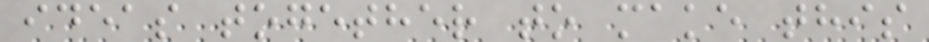ideas together to make this
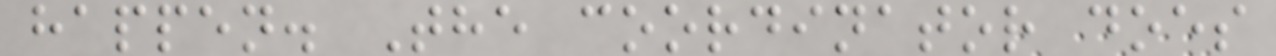happen. The coordinator does
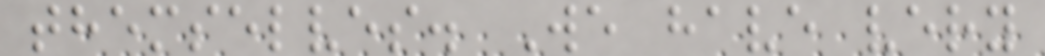themselves. We have very
